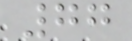77
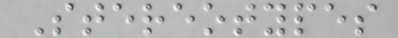Stereotypes
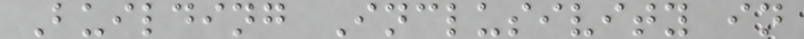Building Inclusivity in
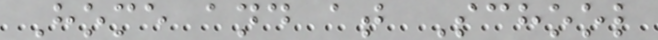Home and at School
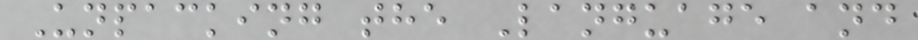Unpacking the Language and
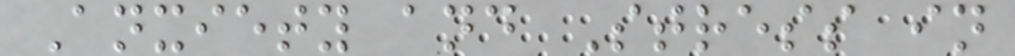Anxiety and Stress in
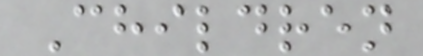Children
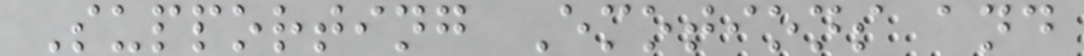Supporting Emotions and
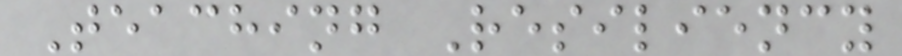Teaching Resiliency
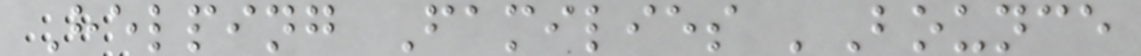Helping Families 'Bounce
